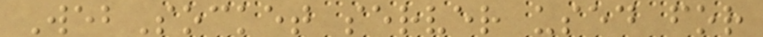WebSocket server used for
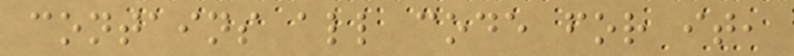contains all code for it,
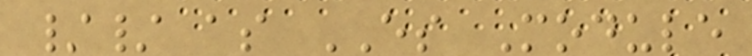// as ES Module
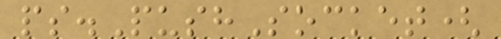ps.PushSocket(
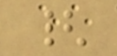{
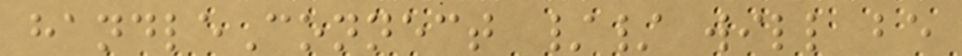handleConnect // will be
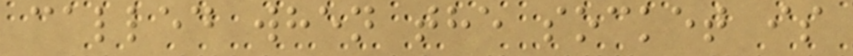called when the socket is
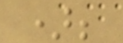);
